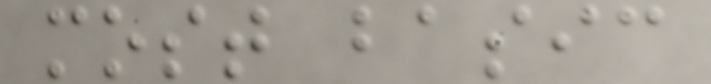most basic
